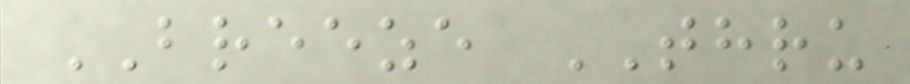BREEZE THRU
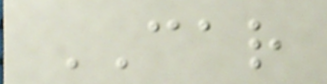CAR
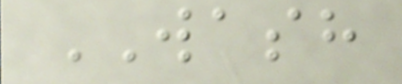WASH
